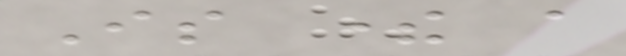Is there a
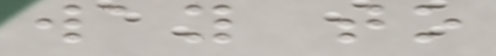way to
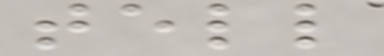tell
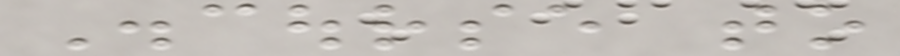Discourse to
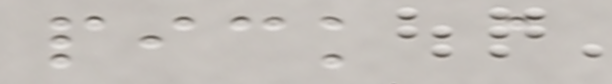pick a
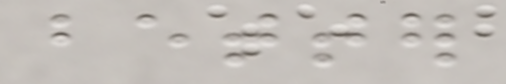better
